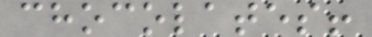chocolates!
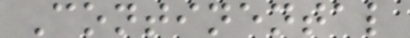Continental
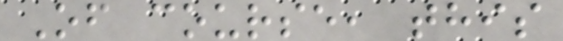Of course, this
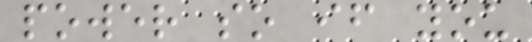power so if you
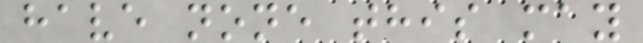have none this may
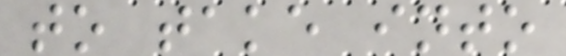to take into
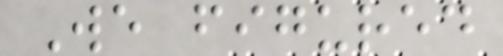We figured
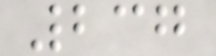237
